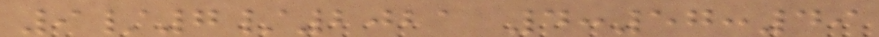9/7/2021 4:57:49
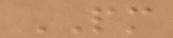PM
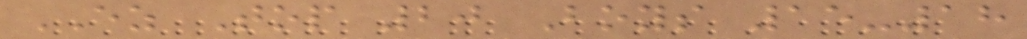EZ Top 20 Boys 15-18
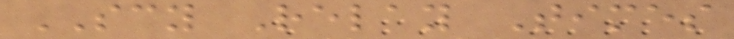SCY Relay Times
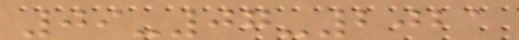09-07-2021
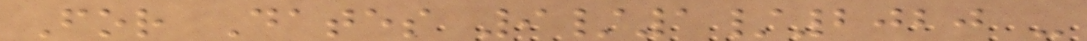For Dates 9/1/2020 -
